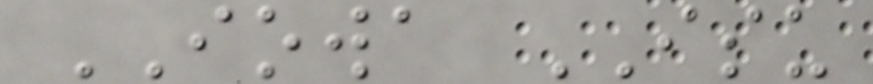IOWA ISU
